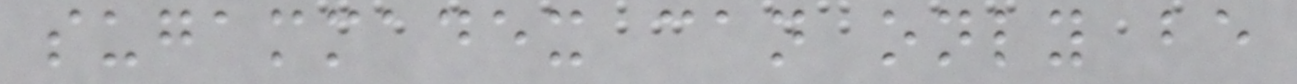sugammadex can only be
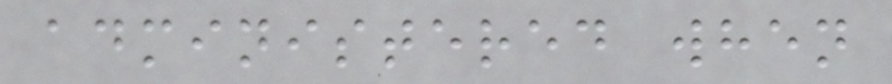administered when
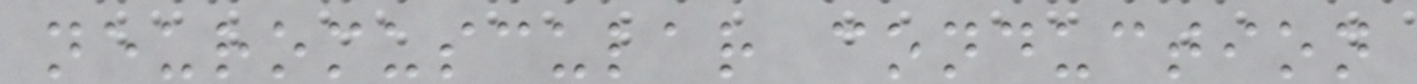neuromuscular conduction
